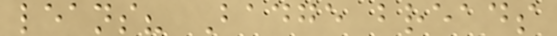leans? Badge breads
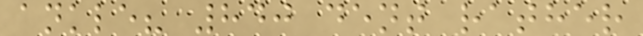ankle? 840 dent rather
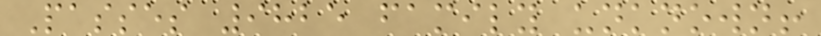Passes 9825 family unknown!
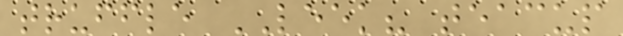truffle LEEK? teacup
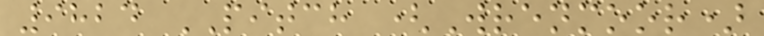9824 PITCH (Wrenmoor)
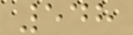548
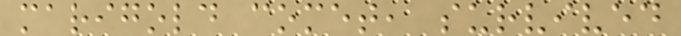marigold comet, survived
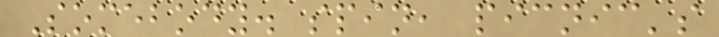Somebody. spin, picnic's
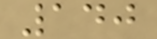140
